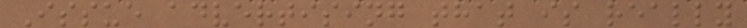Issue advertising that is really
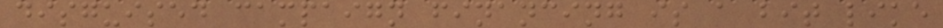disguised campaign financing is a bit like
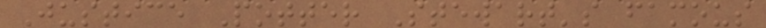Justice Potter Stewart's famous
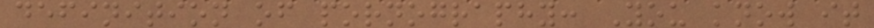definition of pornography: You know it
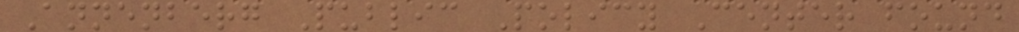Annenberg Public Policy Center found
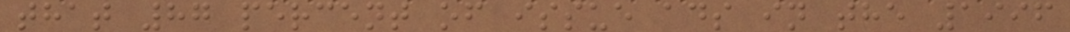that 87 percent of issue ads in the 1996
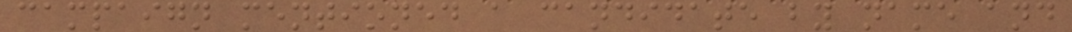campaign mentioned a candidate by name and
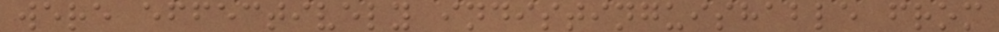were effectively indistinguishable from
